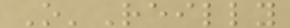O'Reilly
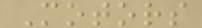Motors
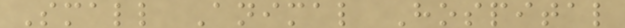Small Animal Hospital
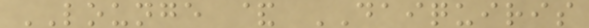LOUNGE & DAIQUIRIS
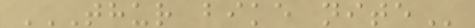THUR BIKE NITE
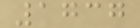1737
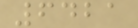6421
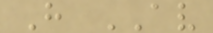H AV
